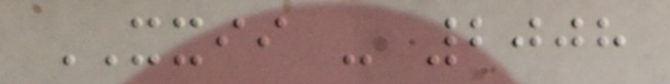XXII - 2008
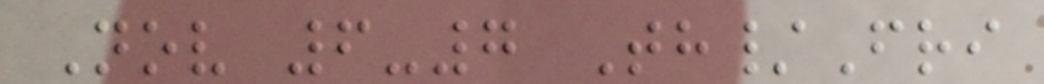Nov 6-7 Th/Fri
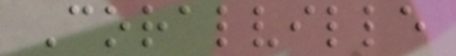Coralville
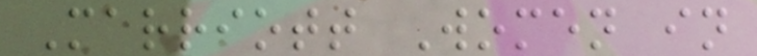Marriott Women in
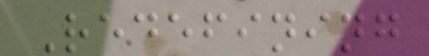Redefining
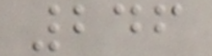246
